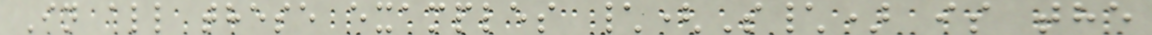In all these examples \(S\) is the
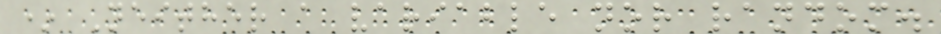* Neither a variable nor random.
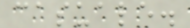casuale.
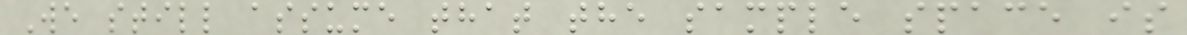We still assume that the sample space is
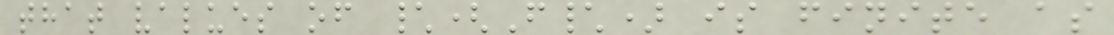that values of \(F\) is finite as
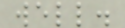well.
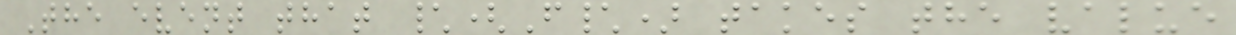The event that \(F\) takes the value
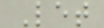Let
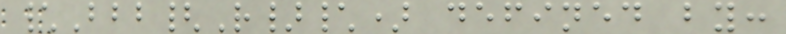\Bbb{R}\) defined by:
